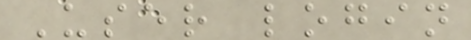User login
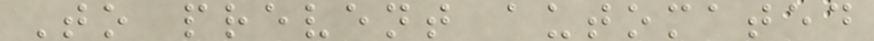To prevent automated
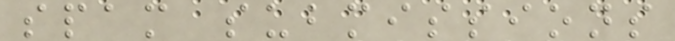spam submissions
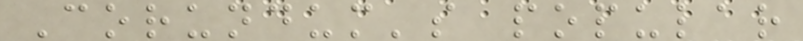Corundum's popular
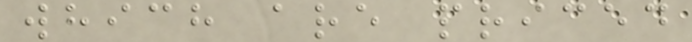which are priced
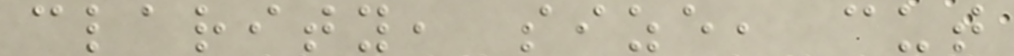clarity, size, cut
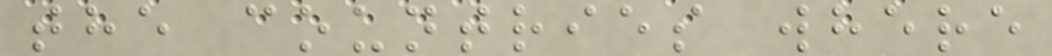the countries where
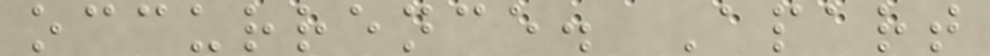occurrence. Apart
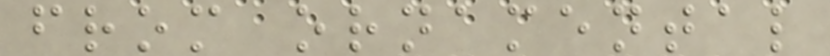from ornamental
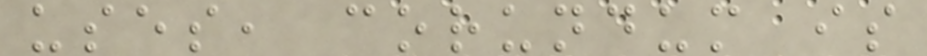uses, corundum is
